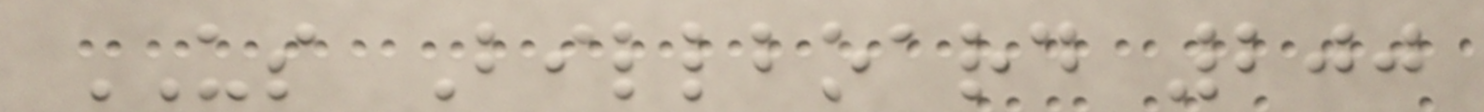US Billboard 200
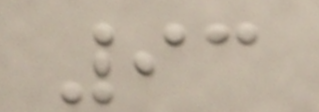93
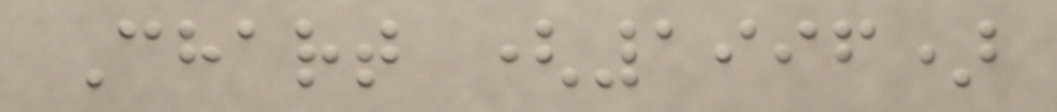Chart (1996)
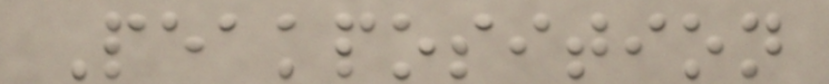Peakposition
